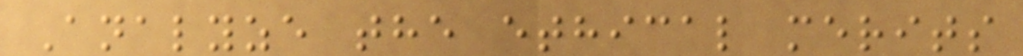Analyze the ethical merits
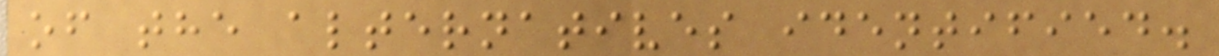of the alternatives identified.
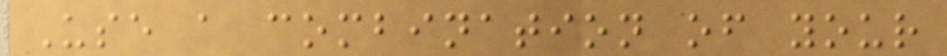Use a combination of your
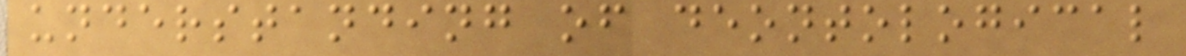understanding of deontological
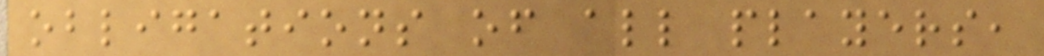obligations of all players,
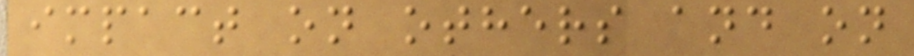impact on others and on
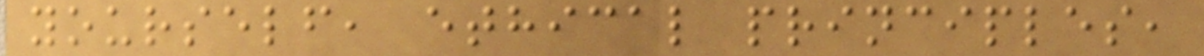yourself, ethical principles,
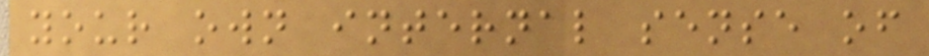your own internal sense of
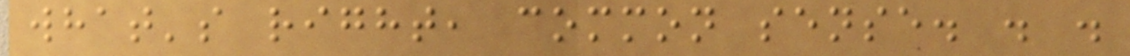what's right, common sense. . .
